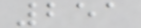251
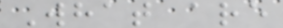What are
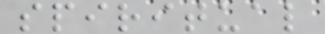spiritual
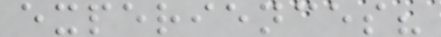experiences?
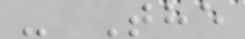- The
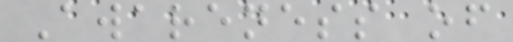Awareness of
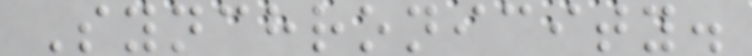Synchronicity.
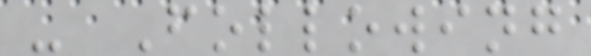- Following
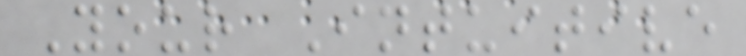Your Intuitive
